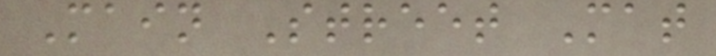Main Street Mat
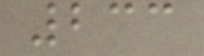233
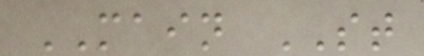MAIN ST
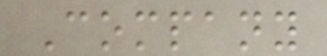Company
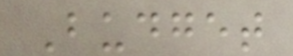Budget
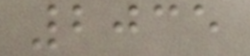2035
